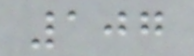107
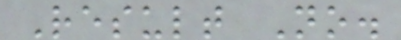Result No.
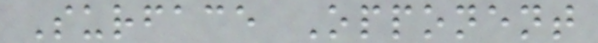Surface Opponent
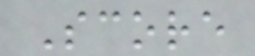Score
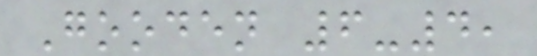Gooden 6-4,
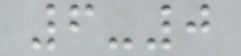6-0
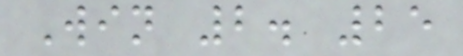Win 2. 25
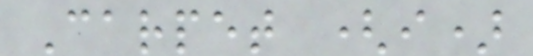Carpet (i)
